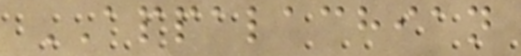APPALACHIAN
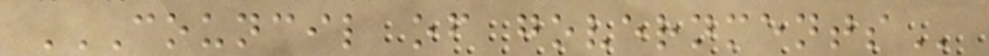COUNCIL OF GOVERNMENTS
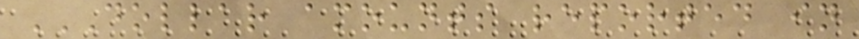DOLLAR AMOUNTS REPORTED IN
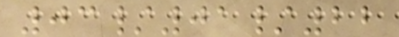03/01/22
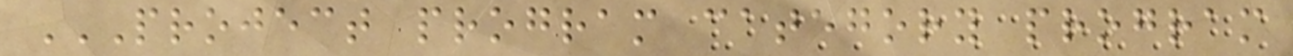PROJECT PROGRAM CATEGORY PROGRAM
